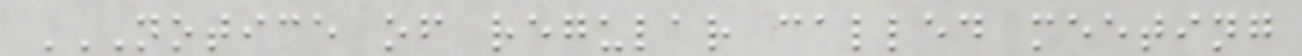NOTICE OF REGULAR CALLED MEETING
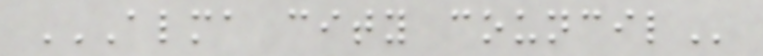ALMA CITY COUNCIL
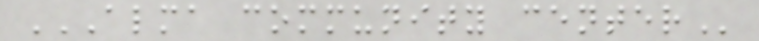ALMA COMMUNITY CENTER
